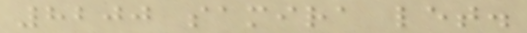8200 samira let.
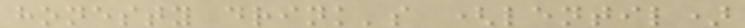honesty drink's (lentil)
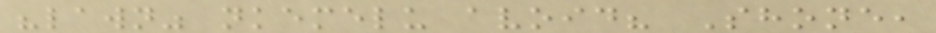"lawn" nkemelu avoid? Shone,
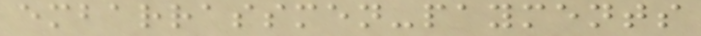embarrassmen-payments
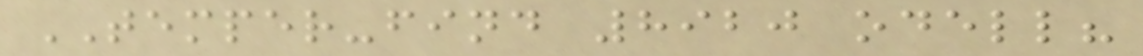TEMPER-find 8920 odell?
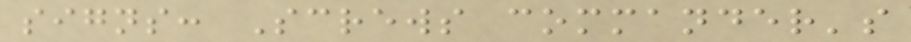signs: Screws commander's
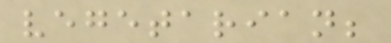vegetarian;
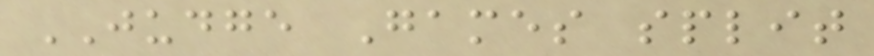JUDGE Games split
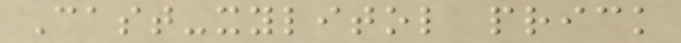Cast-xylitol prick
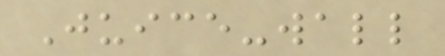Juice-wall
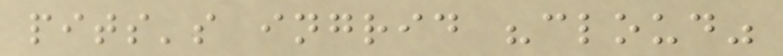pits's ingrid "cloud"
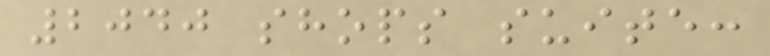2040 shops suite:
